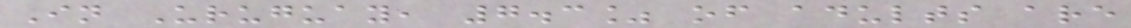In Uruguay, 7.3% of adults are
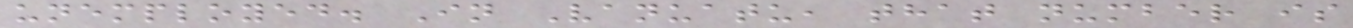unemployed. In Vanuatu, that number is
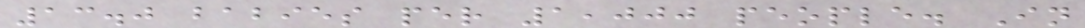13.0 babies per 1,000 people. In
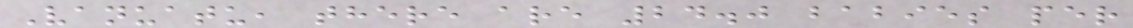Vanuatu, there are 24.0 babies per
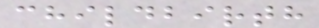childbirth
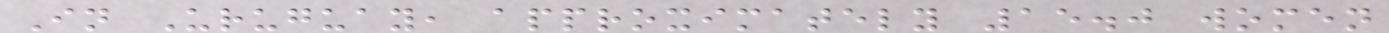In Uruguay, approximately 15.0 women
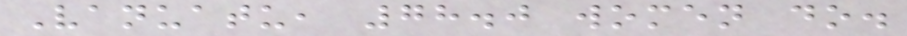Vanuatu, 78.0 women do.
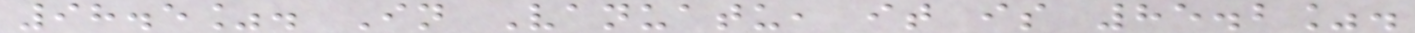98.5%. In Vanuatu, it is 85.2%.
